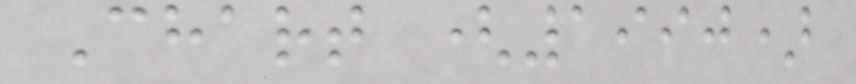Chart (1990)
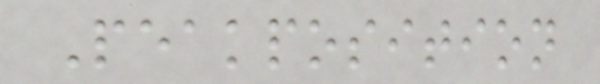Peakposition
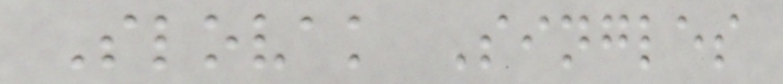Slovak Singles
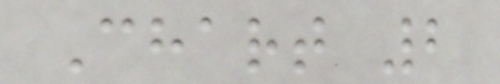Chart 2
